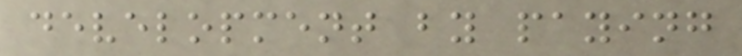development by paying
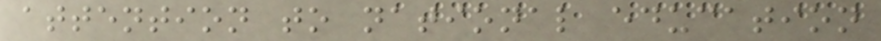attention to national education
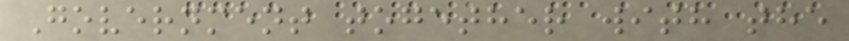Government together with the
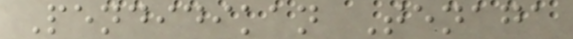Pendidikan Tenaga
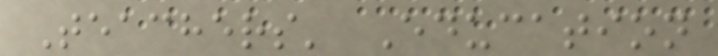Teachers' Education
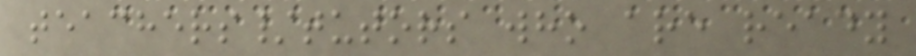teachers/tutors who are ready
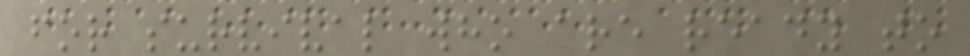for survival who are ready to
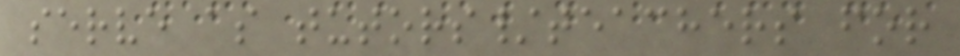serve as tutors/teachers for
